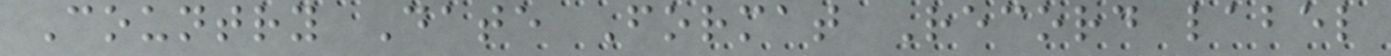Country Date Format Record label
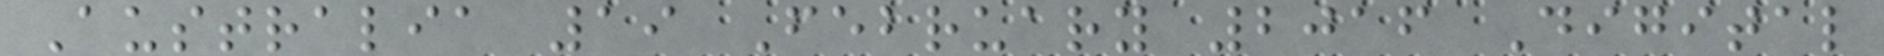Australia 19 February 2016 Digital
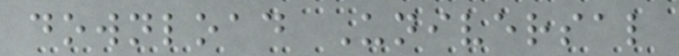download Universal
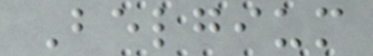Belgium
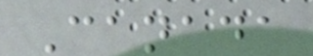Canada
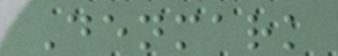Denmark
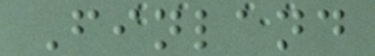Finland
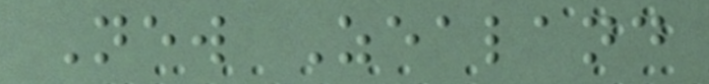New Zealand
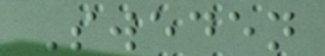Sweden
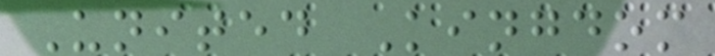United Kingdom
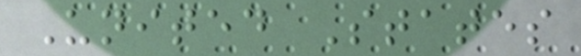United States
